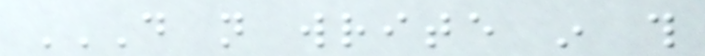DO NOT WRITE IN THIS
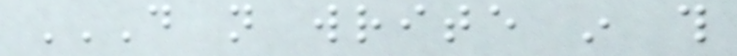DO NOT WRITE IN THIS
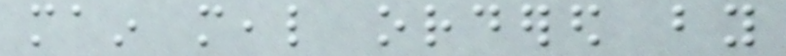main meal ordered by
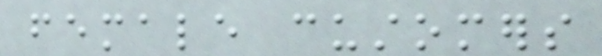female customers
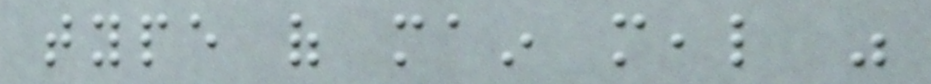type of main meal was
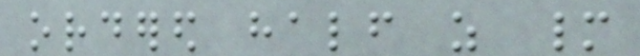ordered half as many
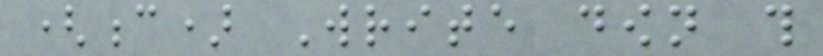(c) Write down this
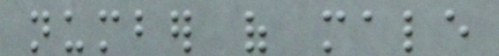number of male
